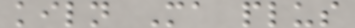kiln Ma plus
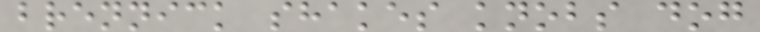brennick shakes knobs dog
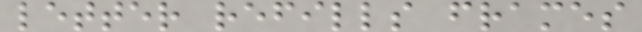letter refills frames
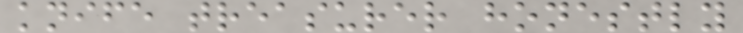knife treasurer honestly
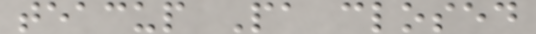teacup Pa closed
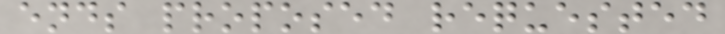ends proposed requested
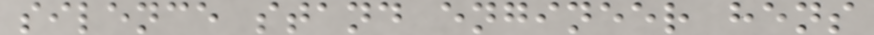silence stand engineer hens
